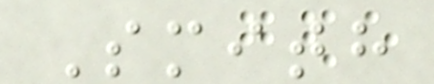Smith
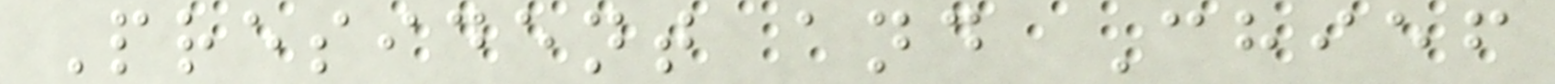President and Chief
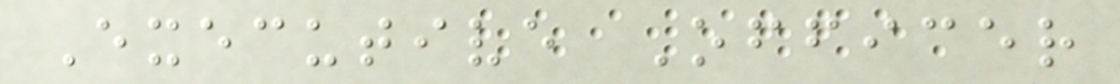Executive Officer
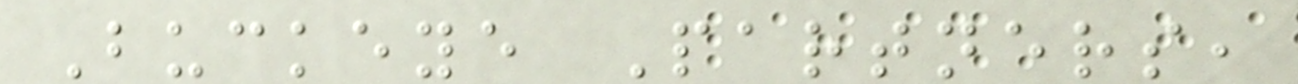Buckeye Partners,
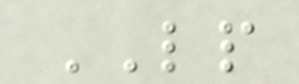LP
